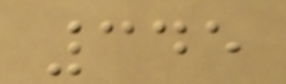345
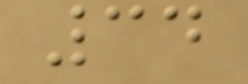34
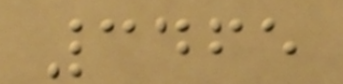3465
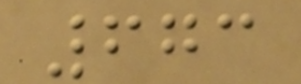673
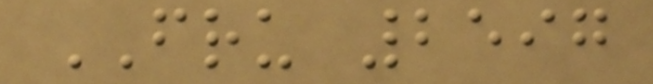FRU 2597
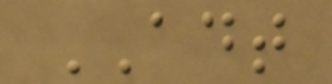ADT
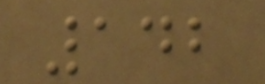142
